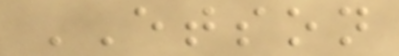ETSON
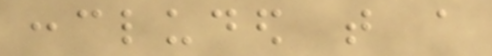concluded that a
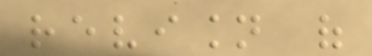revision of
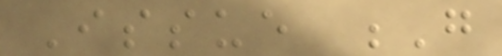Issue G
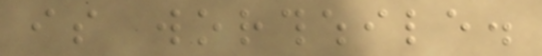is worthwhile.
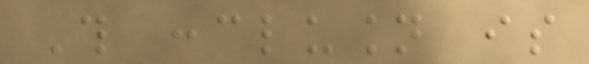This conclusion is
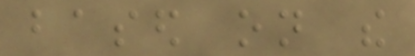based on the
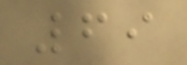69
